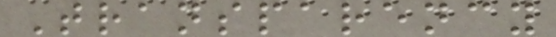Transparency
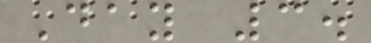Day 3.
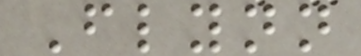Flynn
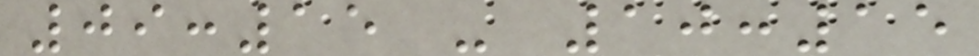09:15 - 10:15
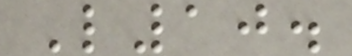L10.
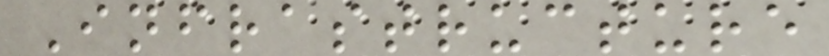Infrastructure
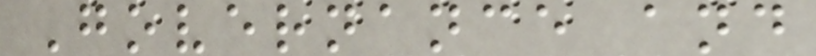Governance and
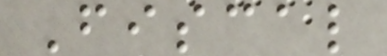Fiscal
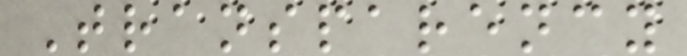Transparency
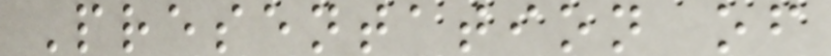Presentation of
